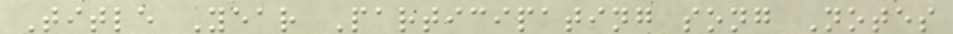Title Year Participating song Notes
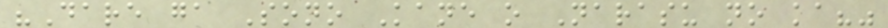"Dare ga Sono Kane o Narasu no ka?"
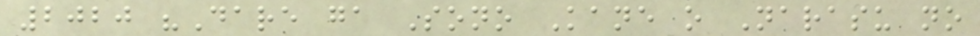2020 "Dare ga Sono Kane o Narasu no
